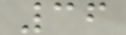36
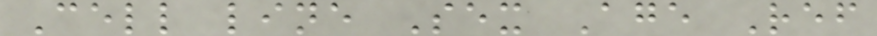Cell line Sex Age Ref
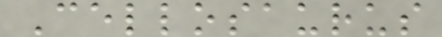Cellosaurus
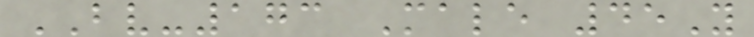BV-173 Male 45Y
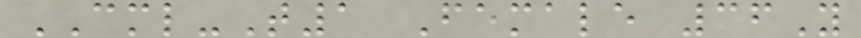CML-T1 Female 36Y
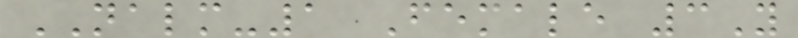NALM-1 Female 3Y
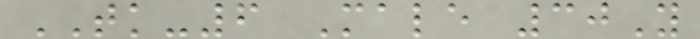TK-6 Male 30Y
